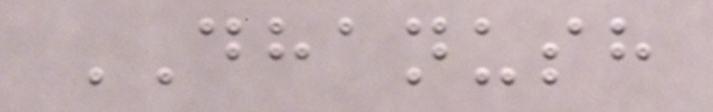DHANUSH
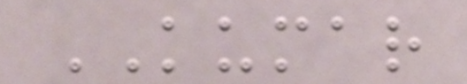KUMAR
